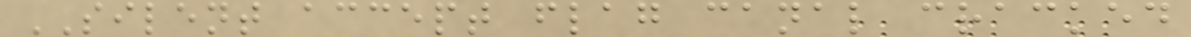SILENT accept flag canal cracked
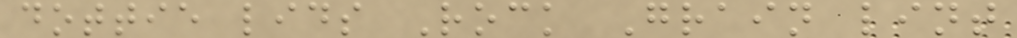dottie lids Rock Grain lint
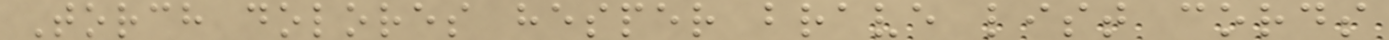Torch dolores hesper brave list cords
